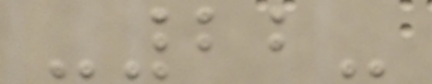-22-
